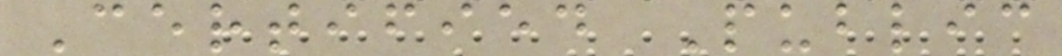Certified Public
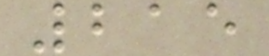215
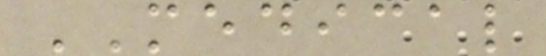MEDICAL
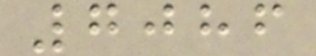7086
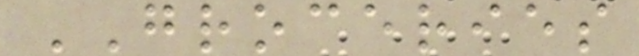GROCERIES
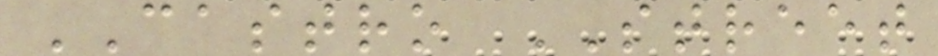CASTRO STREET
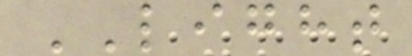LIGHT
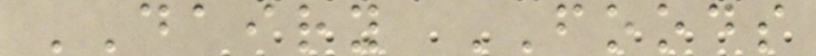DAIRY FOODS
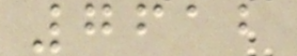7612
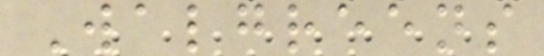Walgreens
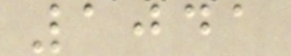1041
